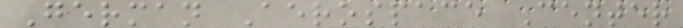German Aerospace Center
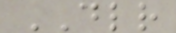DLR
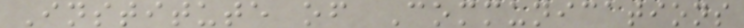Institute of Communications
